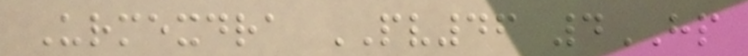Urmexdra PV46 4HP
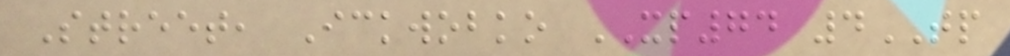Street, Ickwobko XP74 4TP
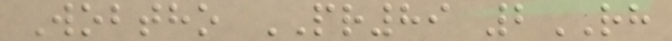Wobtho PR89 2RH
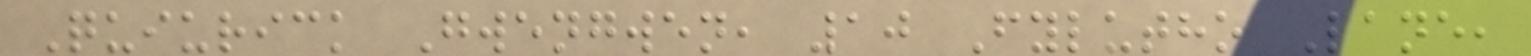Quiurick Gwengwen, 10 Fylutho Lane,
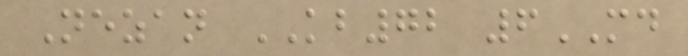Nezan KB72 6MD
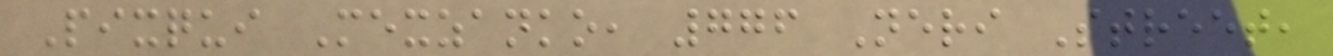Pixqui Mexzanko, 776 Neri Street,
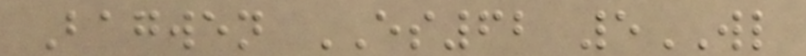Bagwen ES62 5WL
